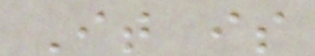It is
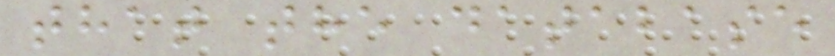that the database
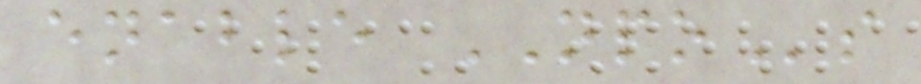enable NPOs
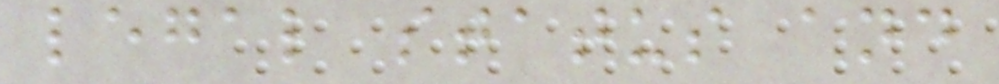legal status and
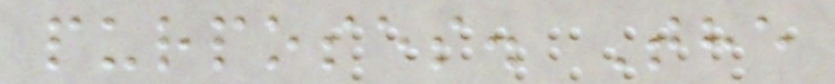purposes. The
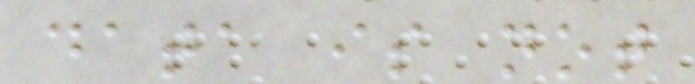data is not
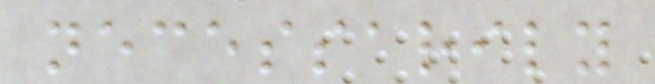necessarily
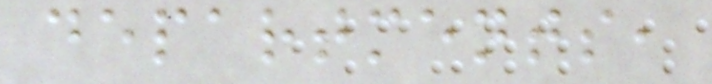departments,
